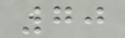70
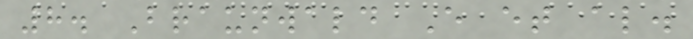8. Braunwald E et al.
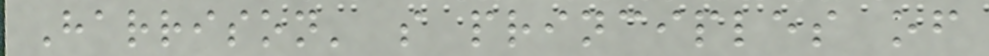Harrison' s principles of
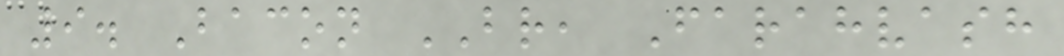9. Bacon BR, Farahvash
